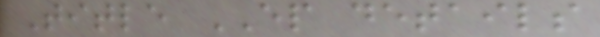Title EP details
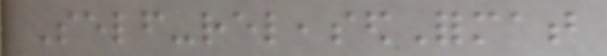Self-releasedFormat
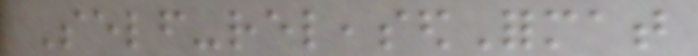Self-releasedFormat
